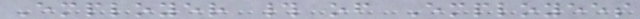Employer # of Employees
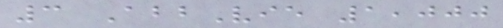3 AbbVie 1,000
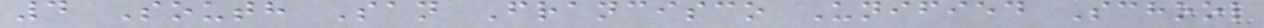4 South San Francisco Unified School
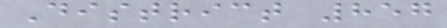District 857
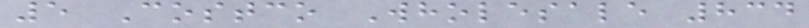5 Costco Wholesale 834
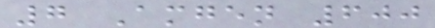7 Amgen 600
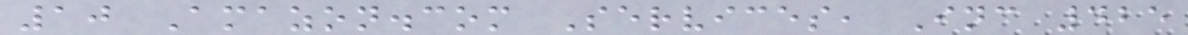10 Amazon.com Services, Inc 425
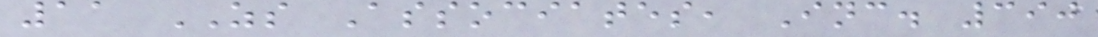11 ZS Associates, Inc. 390
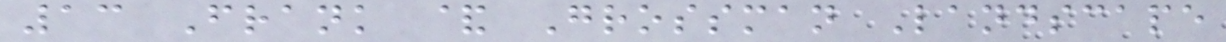13 Frank & Grossman Landscape
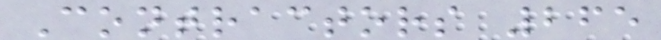Contractors 265
